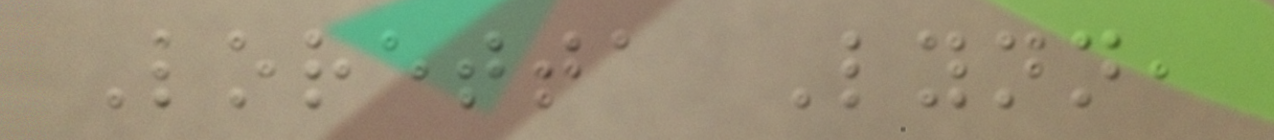Loretta Lynn,
